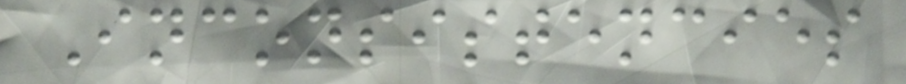Inconsistencies
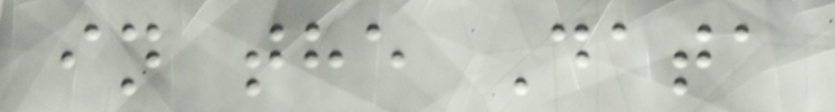in the Data
